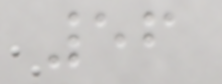56
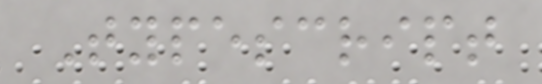Typescript
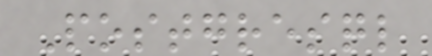Postgresql
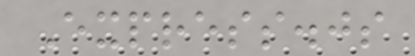Express.js
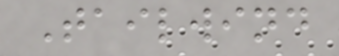Tailwind
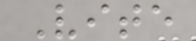Vite
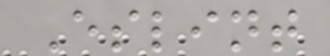Eslint
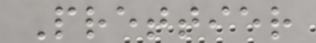Prettier
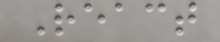React
